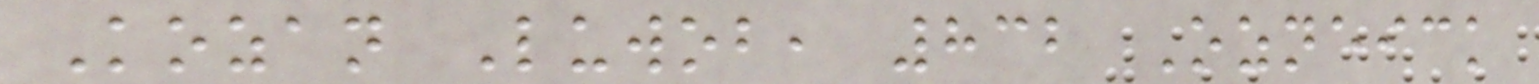Kozan Luwob, 832 Ozneick
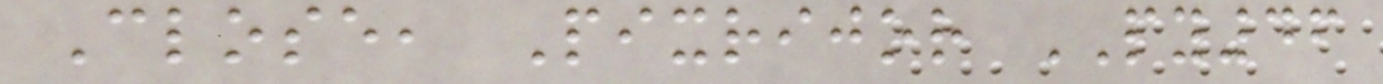Close, Pixrijor PY46
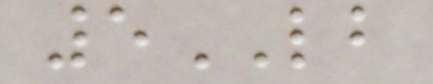5LB
